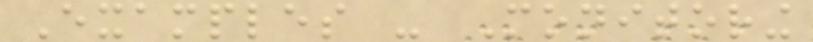Examples - Monitoring
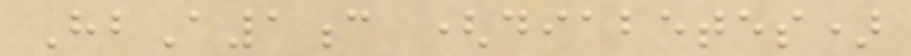HbA1c (diabetes)
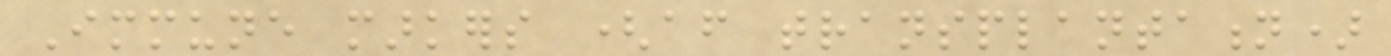Immune markers (after transplantation)
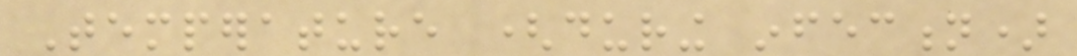Temperature (during infection)
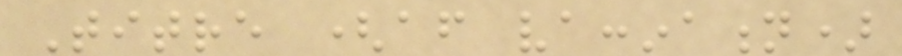Titre (after vaccination)
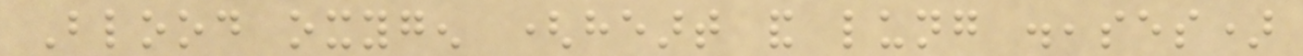Blood oxygen (heart and lung diseases)
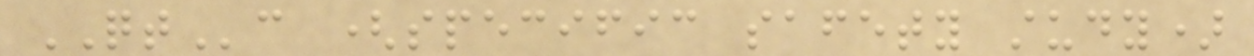QTc (specific safety study)
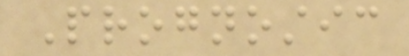Prognostic
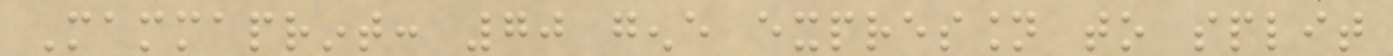Mammaprint: 70 gene expression to split
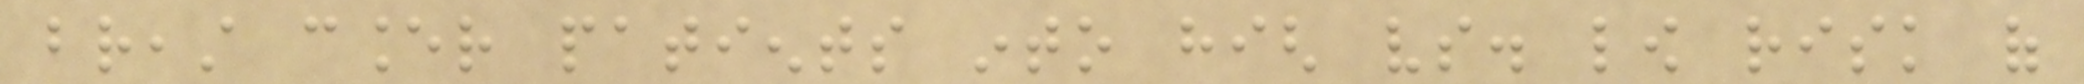breast cancer patients into high vs. low risk of
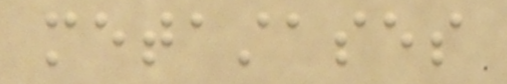metastases
